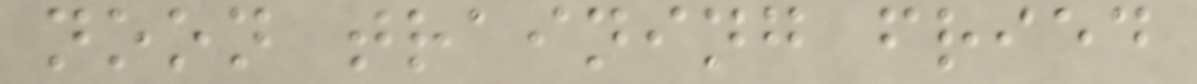noon training fried
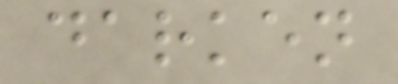darken
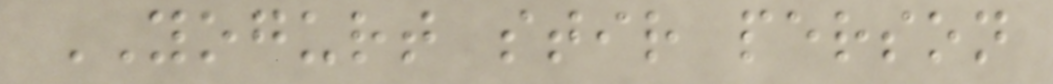YOGURT stir person
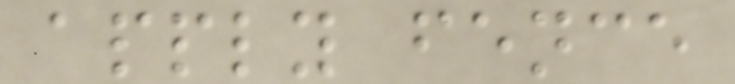apply fence
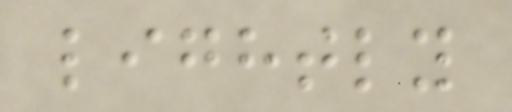lightly
